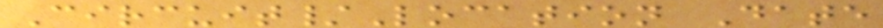Circuit/Location Date
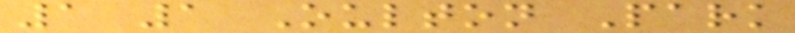1 1 Oulton Park
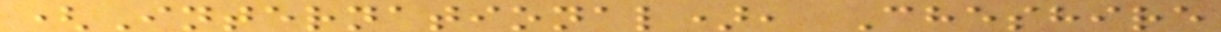(International), Cheshire
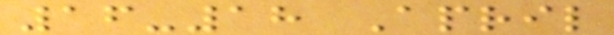16-18 April
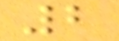2
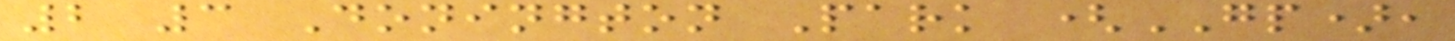2 3 Donington Park (GP),
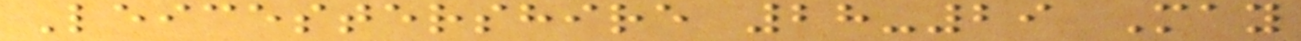Leicestershire 28-29 May
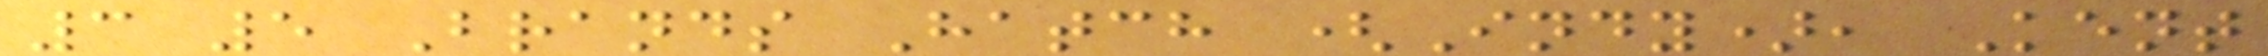3 5 Brands Hatch (Indy), Kent
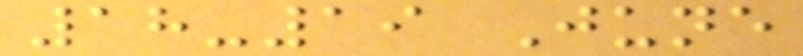18-19 June
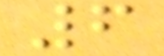6
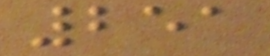251
